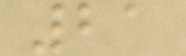21
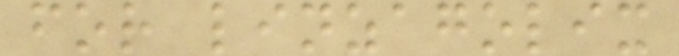for linzagolix
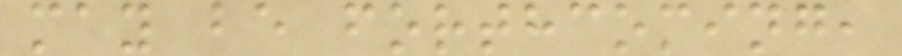may be forthcoming,
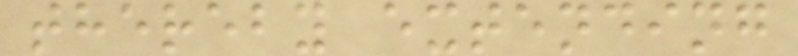thereby extending
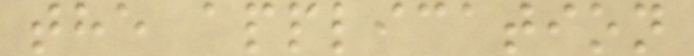the application
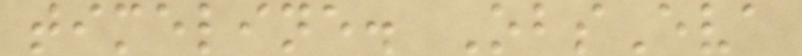timeline. ObsEva
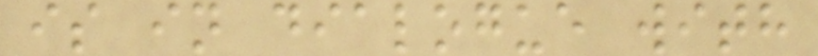is in dialogue with
